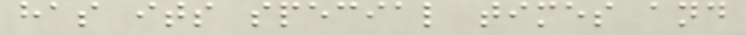has its special times and
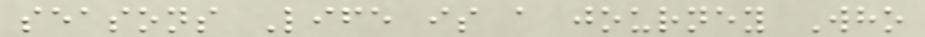seasons Life is a journey Who
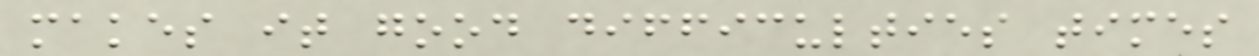makes it good difficulties times
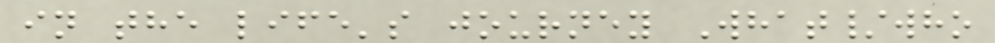in the life's journey What/who
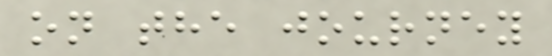on the journey
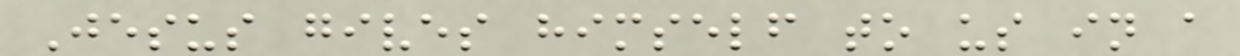Jesus gives himself to us in a
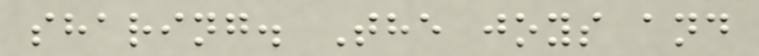sharing. The joys and
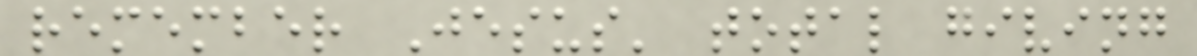remember Jesus' total giving
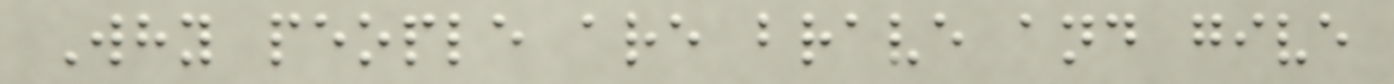Why people are brave and give
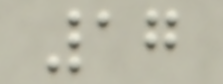17
